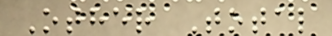Other Total
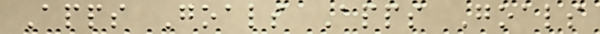Apps Goals Apps Goals
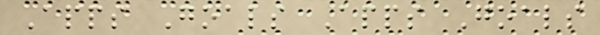Apps Goals Apps Goals
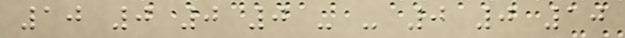10 0 0 0 - - 0 0 10
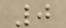0
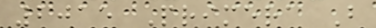2015 Primera B
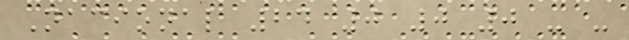Nacional 24 0 0 0 - -
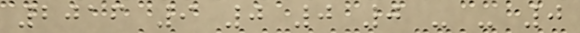2016 9 0 0 0 - - 0
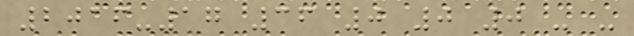2016-17 36 0 0 0 - -
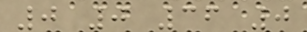0 0 36 0
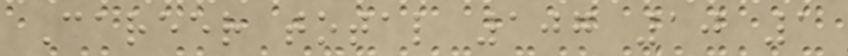Career total 107 10 1
